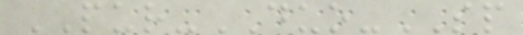PUR-DUO-SP
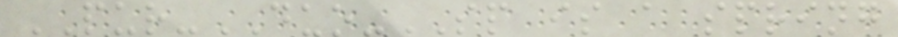PUR-DUO-SP is a spring
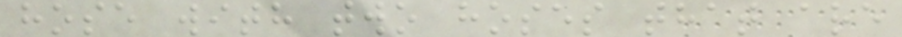hose with two hoses that are
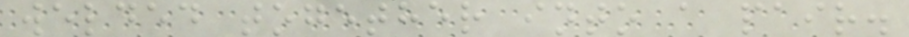welded together into a pair.
